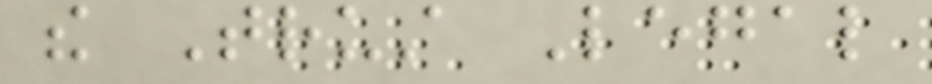the Trust Legal
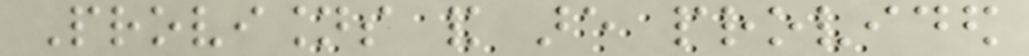Provisions and are provided
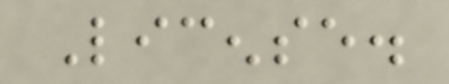License.
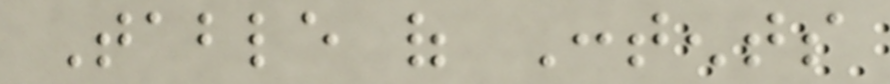Table of Contents
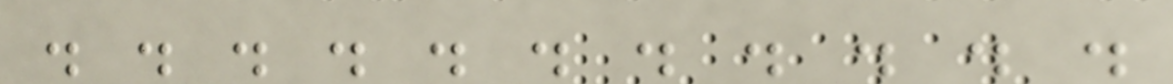. . . . . . . . . . .
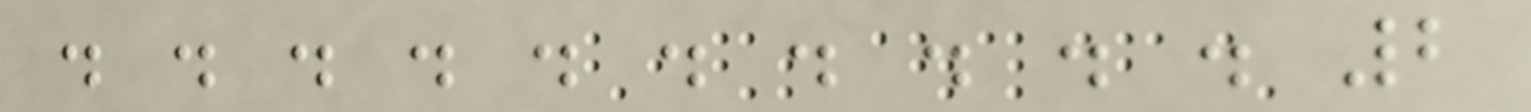. . . . . . . . . . 2
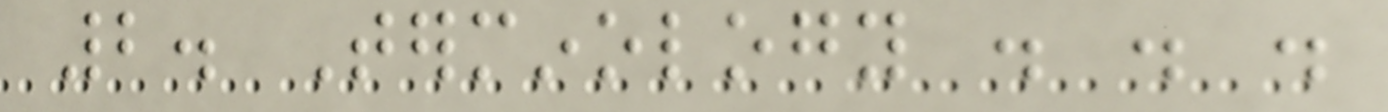2. Terminology . . .
